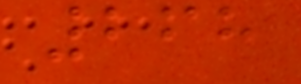268
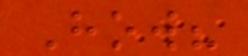How?
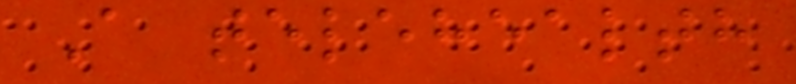A telehealth
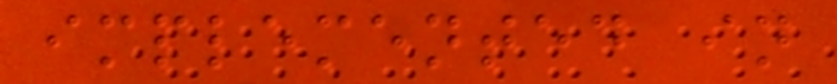implemented in
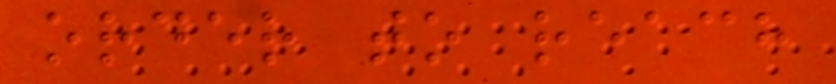order to reach
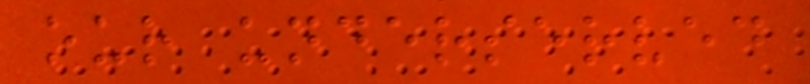our underserved
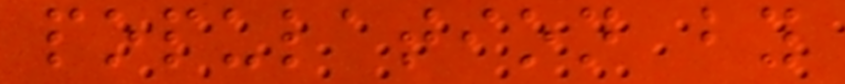population by
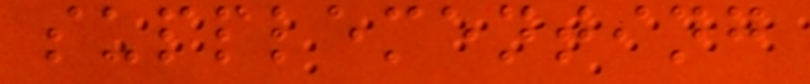supplementing
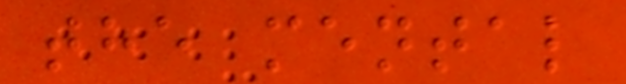the mental
